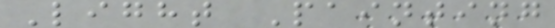Light Painting
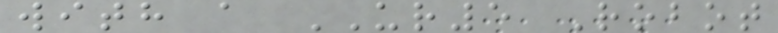with a UR5 Robot
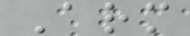Arm
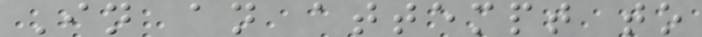In an attempt to
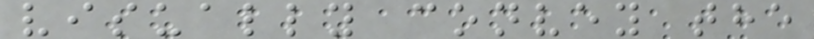visually convey the
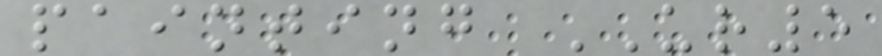painting UR5
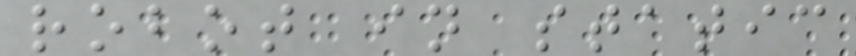robot in static
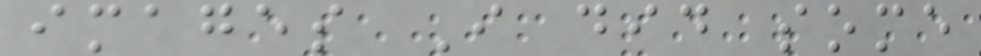images I did some
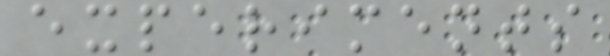experiments
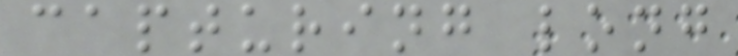capturing long
